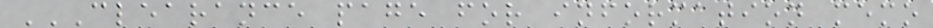CLEARANCE PAGE FOR INFORMATION MEMO
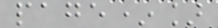page*]
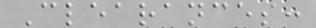Clearances:
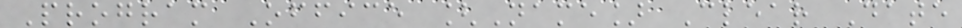Program Office [Name] Clear Date
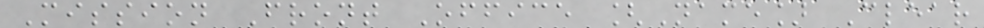Mission Front Office [Name] Clear
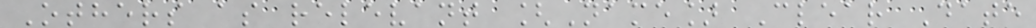Others as relevant [Name] Clear Date
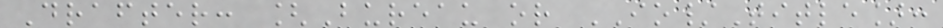Drafter: [Bureau or IO/Title]:
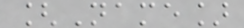[Name]
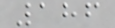186
